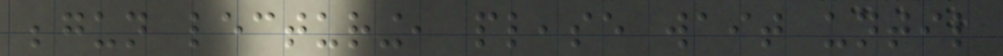begun lecturing, please wait until
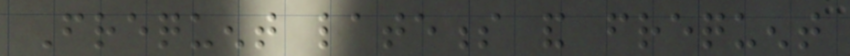Frequent lateness and frequent
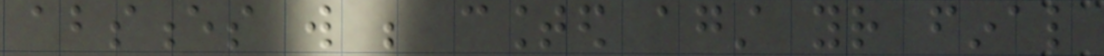absences will be counted against your final
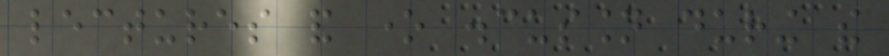lectures and one discussion during the
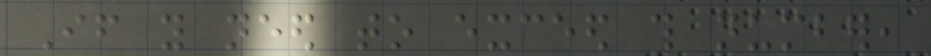If you need to exceed this number,
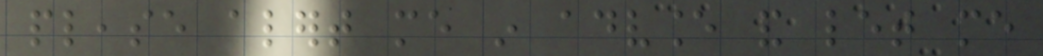please alert me in advance and let me
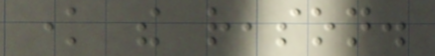know the reason.
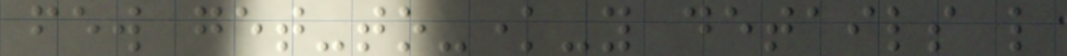few get-to-know-you details like
